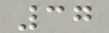37
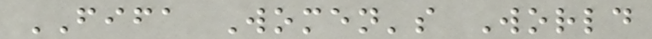FIFA Women's World
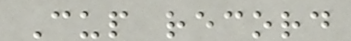Cup record
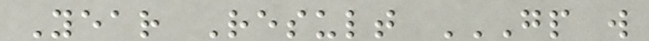Year Result GP W
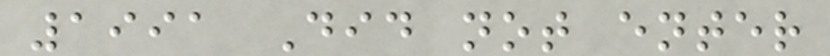1991 Did not enter
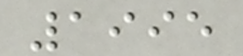1995
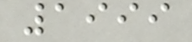1999
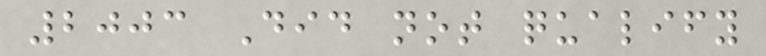2003 Did not qualify
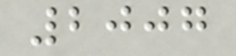2007
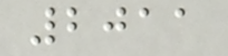2011
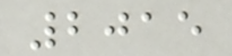2015
